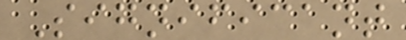Significant
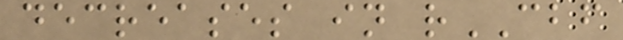decreases in rCBF
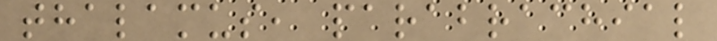thalamus, parabrachial
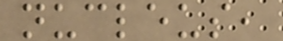nucleus,
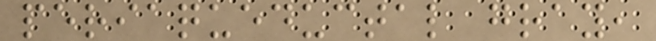periaqueductal gray,
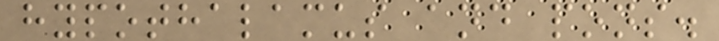hypothalamus and pons.
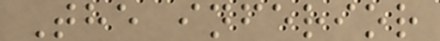The inferior
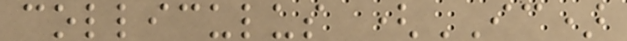colliculus (IC)
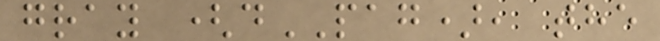gray (dPAG), the
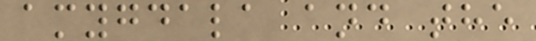amygdala and the
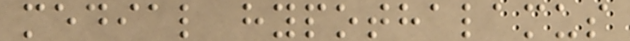medial hypothalamus
